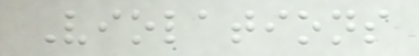Violations
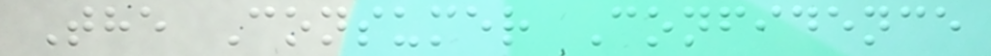The Consumer Confidence
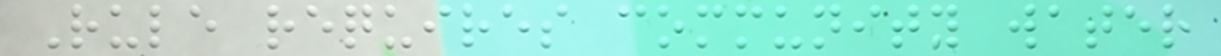Rule requires community water
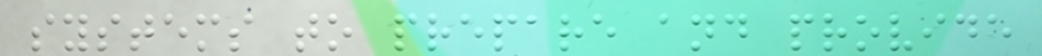systems to prepare and provide
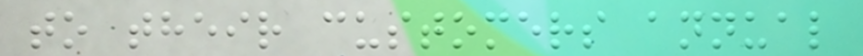to their customers annual
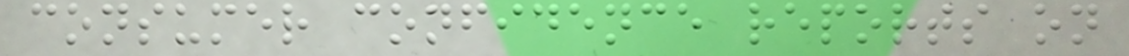consumer confidence reports on
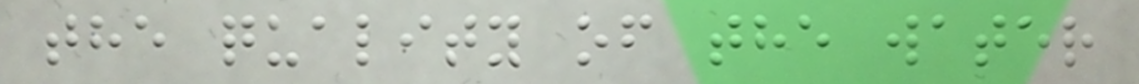the quality of the water
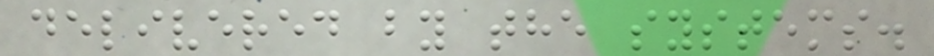delivered by the systems.
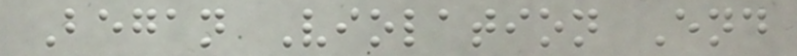Began Violation End
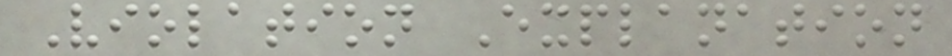Violation Explanation
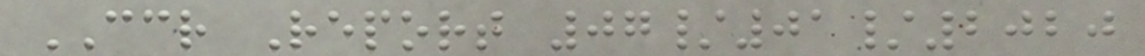CCR Report 07/01/2020
